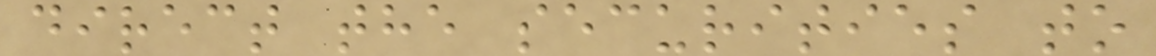direct the securities to
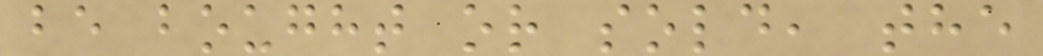be bought or sold, the
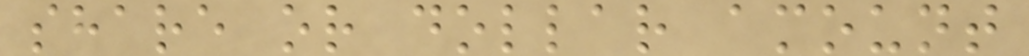share or dollar amount
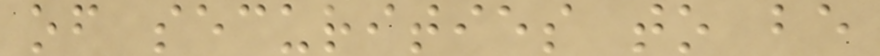of securities to be
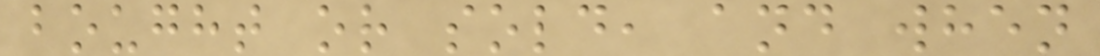bought or sold, and when
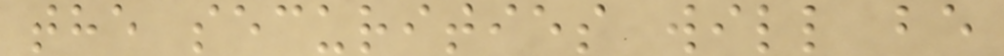the securities will be
